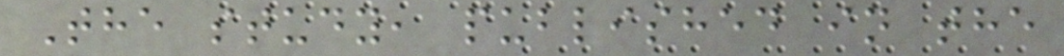The study, published in the
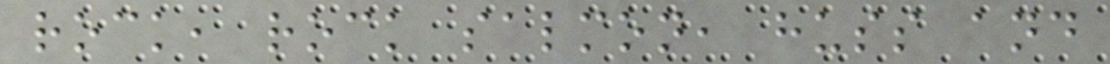rock, rock salmon, huss and
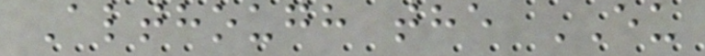Although the EU
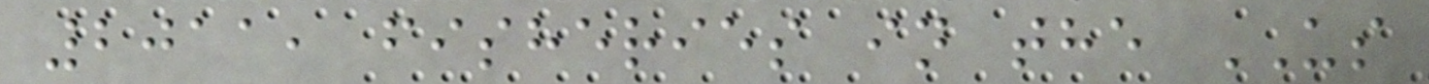2011, fisheries in the US
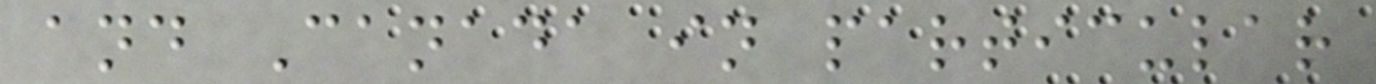and Canada in particular
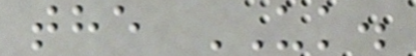the UK.
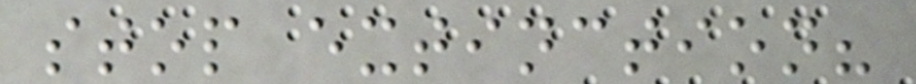stop extinction?
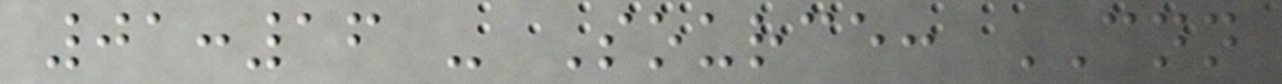01:16 - Source: CNN
